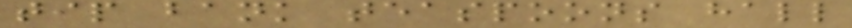tip bank teaspoons hall
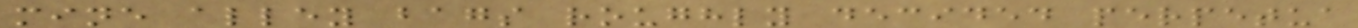mine alley bags roughly decided perpetua
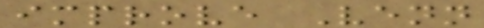improve Venn
